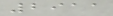2911
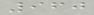960
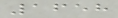1658
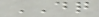DQ
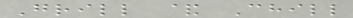Grill & Chill
